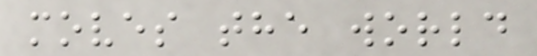moves the world
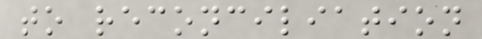to reconciliation
